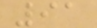91
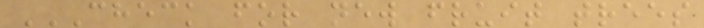CHECK FOR NEW FRUIT TREES
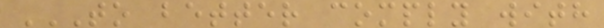TO BETTER COMPLY WITH
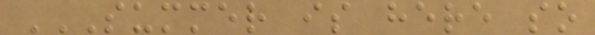SUMMER IS HERE SO
